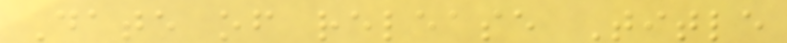Date of release Title
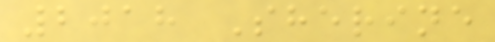2018 Sherine
